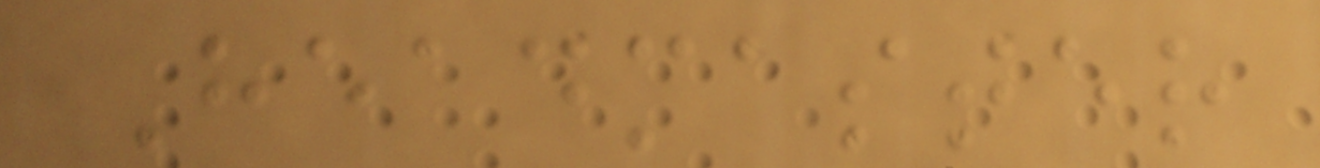Headmaster
